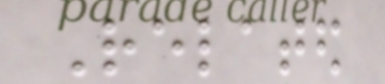Related
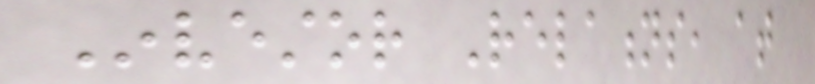Investor Relations, at
